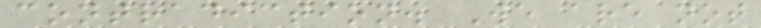contradiction. We are not
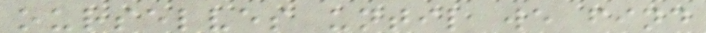ourselves until we find
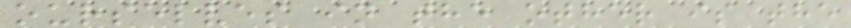ourselves in the other is the
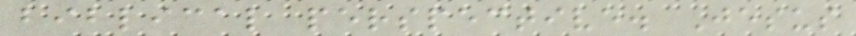biblical perspective. Jesus
